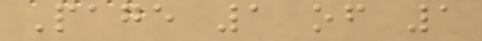Page 1 of 1
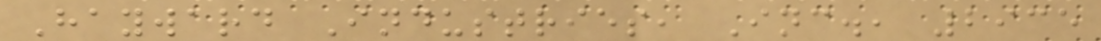Hayward Industries, Inc., 2935
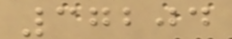37204
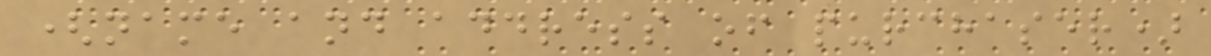(name and address of purchaser)
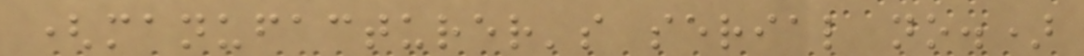(manufacturer's serial no.)
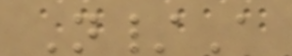N/A
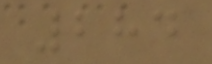284
